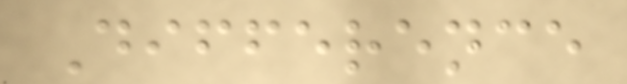Difference
